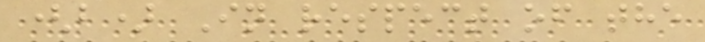(b) In respect of the
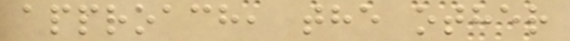approach, the other
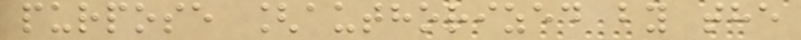purpose [authorized by the
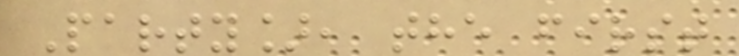Party], the first
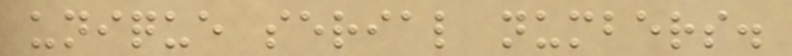unique serial numbers.
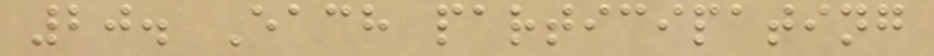20. Each participating
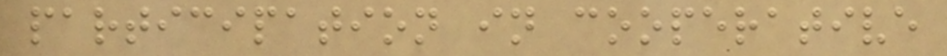participation in cooperative
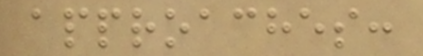approaches:
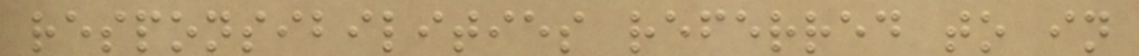responsibilities referred to in
